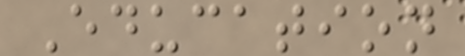Education
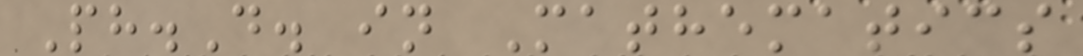Ph.D. in Mathematics
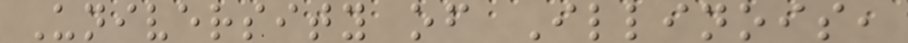University of Illinois,
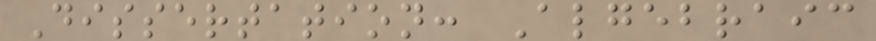Dissertation: Algebraic
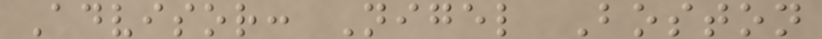Advisor: Nigel Boston
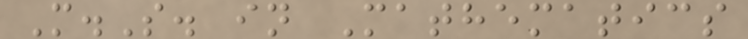M.S. in Mathematics
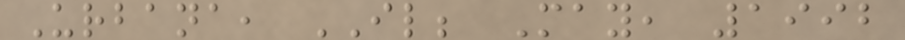Urbana, IL; May, 1992
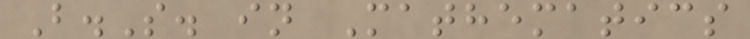B.S. in Mathematics
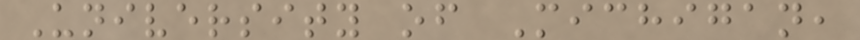University of Michigan,
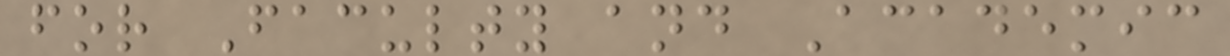for Faculty and Academic
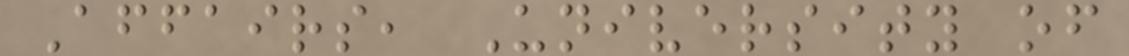Affairs, University of
